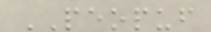PEOPUF
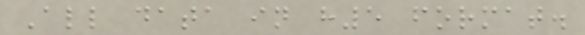All data in h5 format.
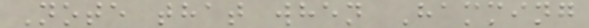Note that when Hamming
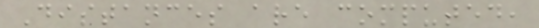Distances are computed,
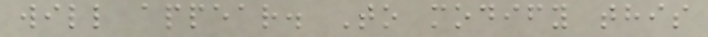will appear. To modify this
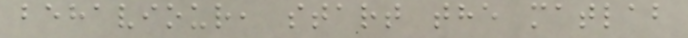behaviour, start the matlab
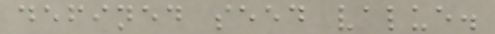defined seed value.
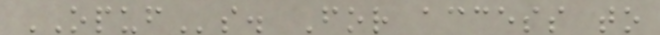OPUFs. For access to
